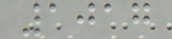1017
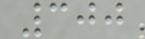300
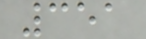351
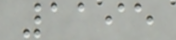1195
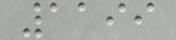1199
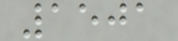1501
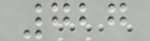727
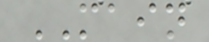MAIN
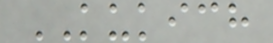KUKICH
